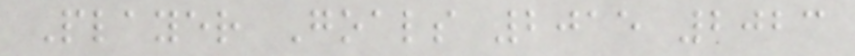Player Goals 2015 2023
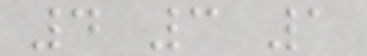4 3 1
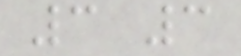3 3
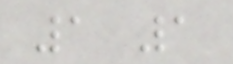1 1
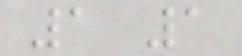1 1
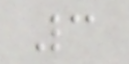3
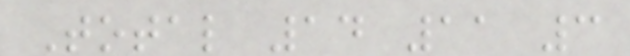Total 14 11 3
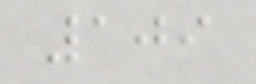109
